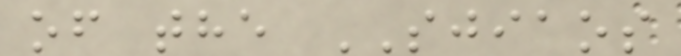of the SJIAOS
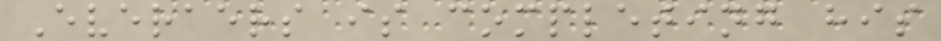Everaers is completing his
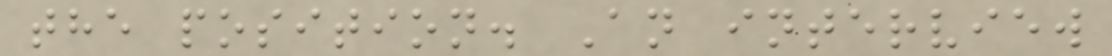the position. An interview
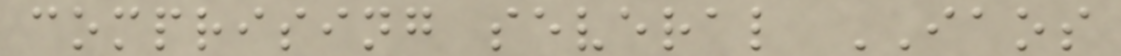comprising several IAOS
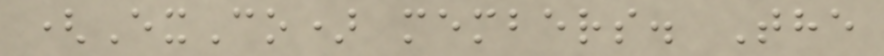(ExCo) members. The
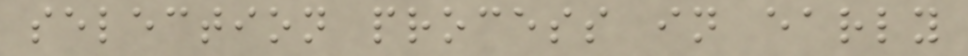selection process in early
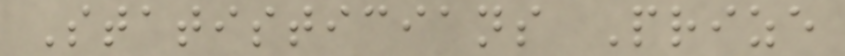Statisticians Prize
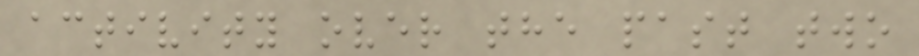activity over the past two
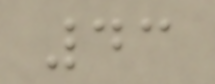43
